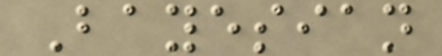Bayesian
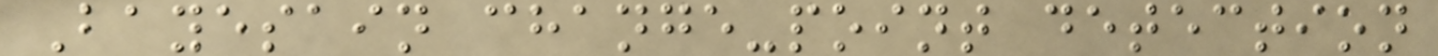Bayesain change-point detection
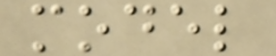model
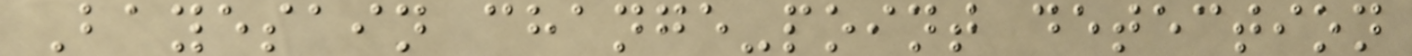Bayesain change-point detection
